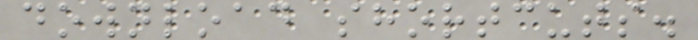download shortcuts.
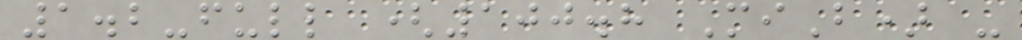1.2-full (100.8 MiB) -
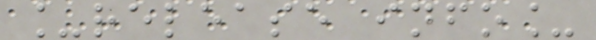_release info_
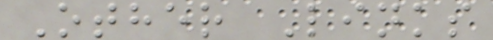Other Links
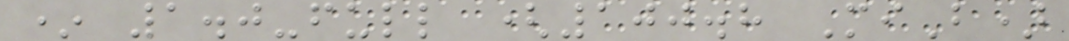* 1.0-full (100.8 MiB)
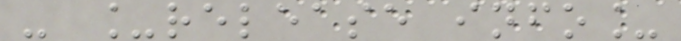- _release info_
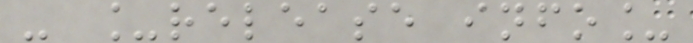- _release info_
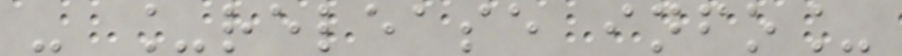- _release info_
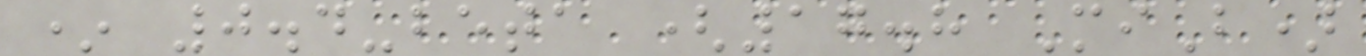* 0.4-beta (17.8 MiB)
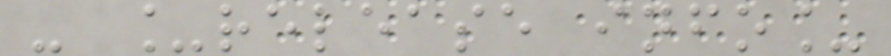- _release info_
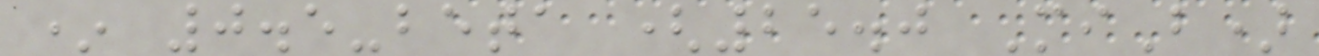* 0.5-beta (25.0 MiB)
